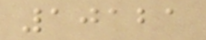10121
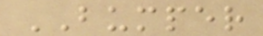BUMPER
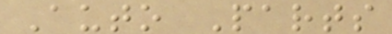Auto Parts
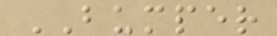BUMPER
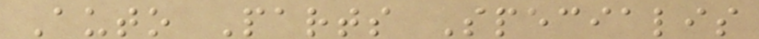Auto Parts Specialis
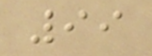99
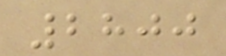2800
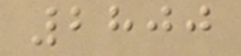2800
